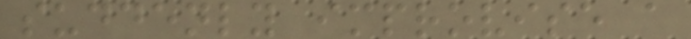suddenly improvise a
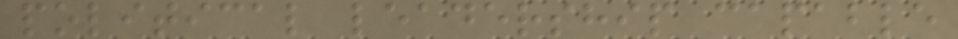political leadership capable
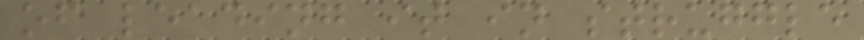of leading it in struggle
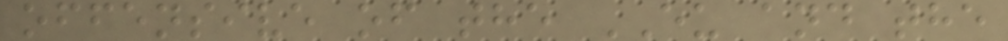offensive of the EU and the
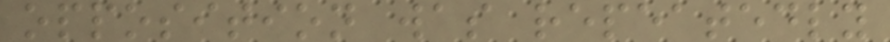opposition was repeatedly
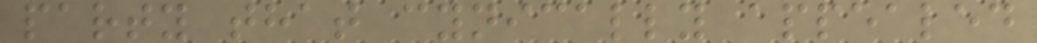party that cynically appealed
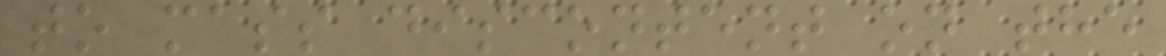to mass discontent on the
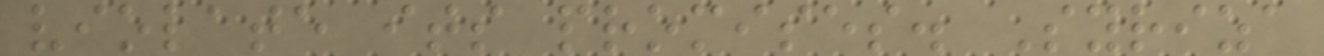violate its promises. Syriza
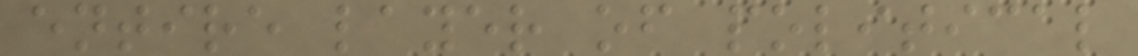entire layer of political
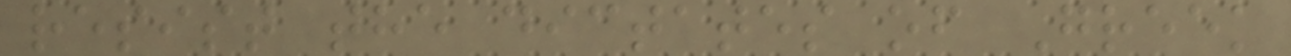resist the dictates of Greek
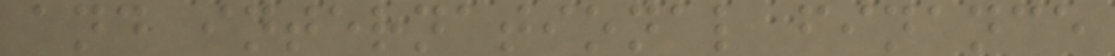and international finance
